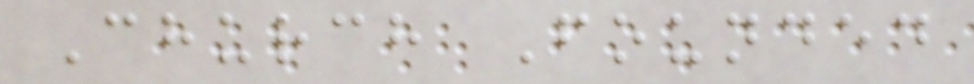Church Founded
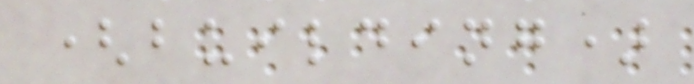(building)
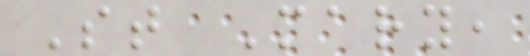St Mary,
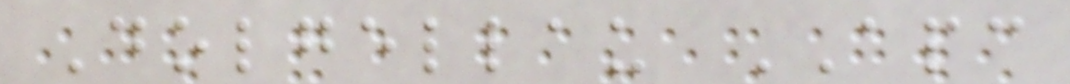Dolgellau APC
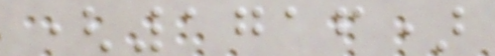(1716)
